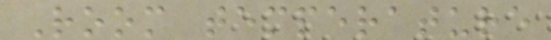Room temperature
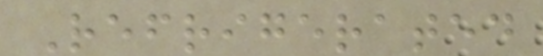Refrigerated
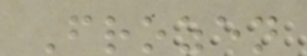Frozen
